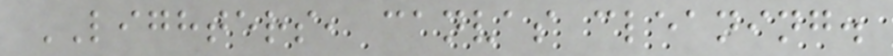LIGHTERS, canvas cleaning.
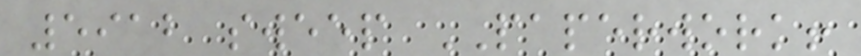5912 sweep PAPERWORK!
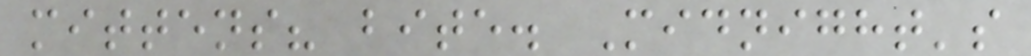mittens? bite. Midnight's
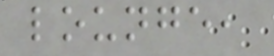lounge,
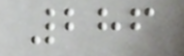286
